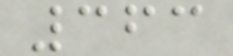363
